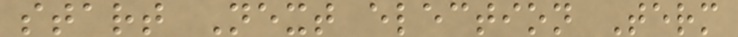start Next election Term
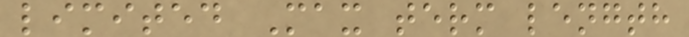limited Max term length
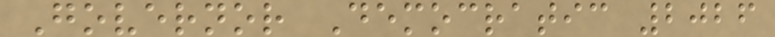Governor Democratic 2026
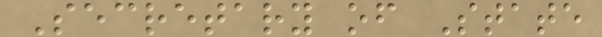Secretary of State
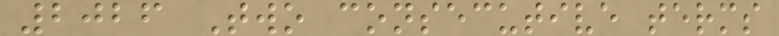2026 Two consecutive terms
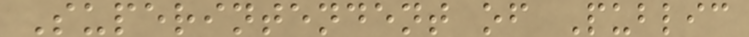Superintendent of Public
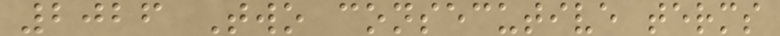2026 Two consecutive terms
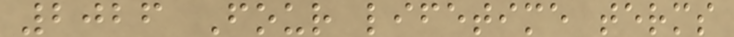2026 Four lifetime terms
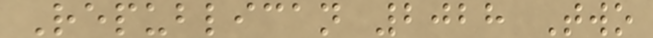Republican 2028 Two
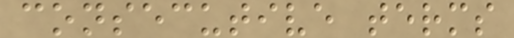consecutive terms
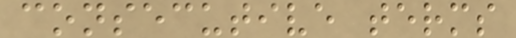consecutive terms
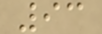93
